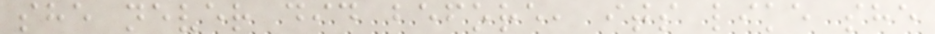she never did before, its like she
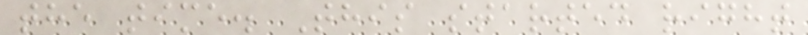the time. This started right
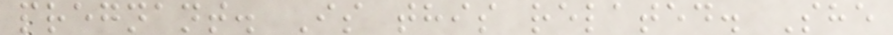pregnant. Is this related. She
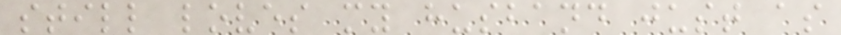still loves my husband just as
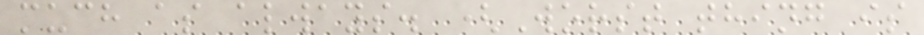much as always. (Worst thing is
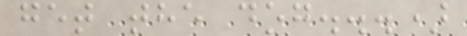get the dog...)
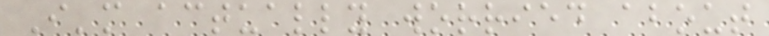I'm actually worried about
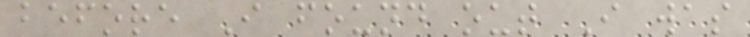before I found out I was
